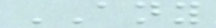ANY
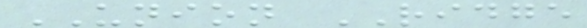UNION RIDGE
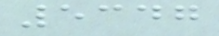5347
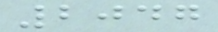2047
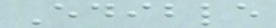Edible
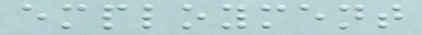employment
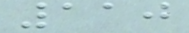110
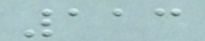113
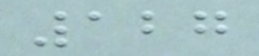127
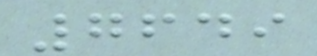7649
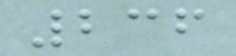236
